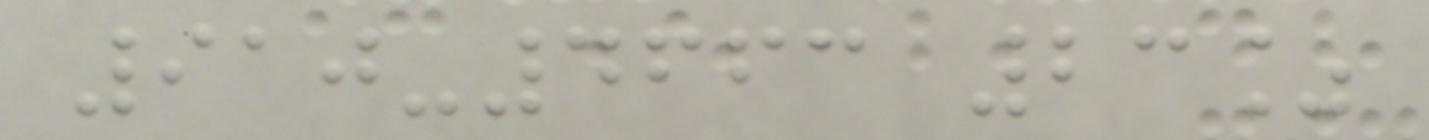910-4663 23%
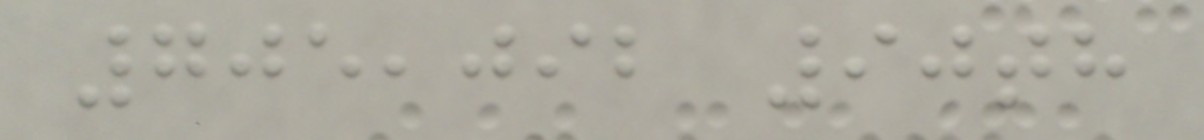705,092 90th
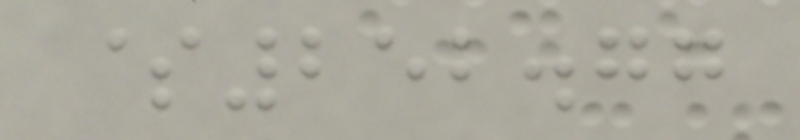$252.77
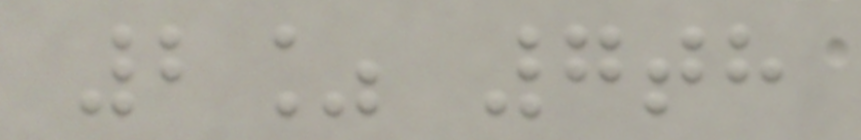2% 7th
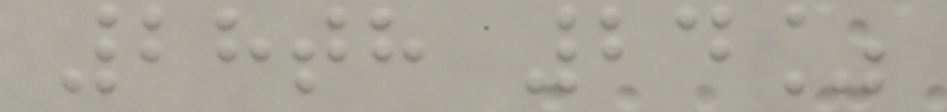28th 24%
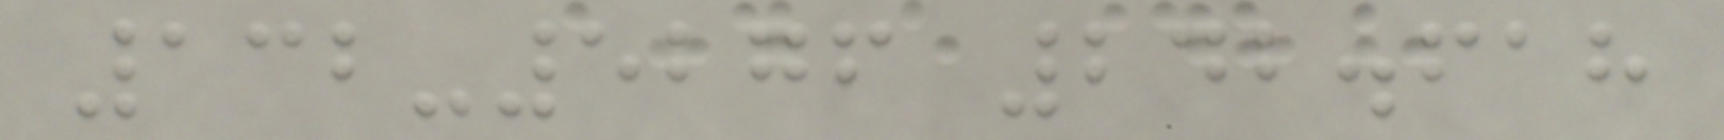132-5276 242.618
